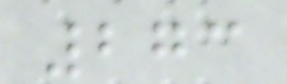273
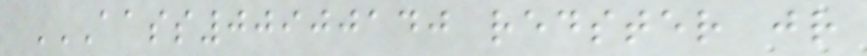AASS00900140 REDSTER JR
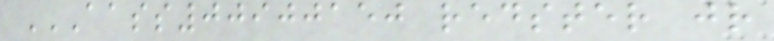AASS00900150 REDSTER JR
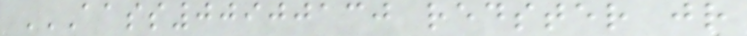AASS00900130 REDSTER JR
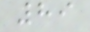89
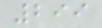299
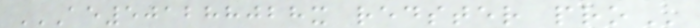AE501288028X REDSTER PRO
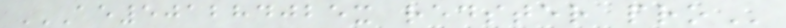AE501284025X REDSTER PRO
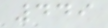449
